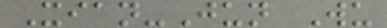Xian-Jun Wu
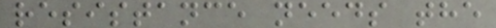resistance needs the
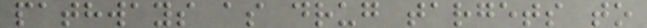pathways as drug targets to
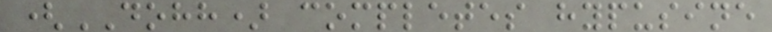(DOHH) completes hypusine
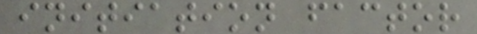initiation factor
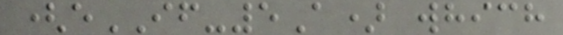(eIF-5A) which
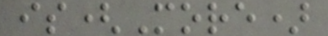is(More)
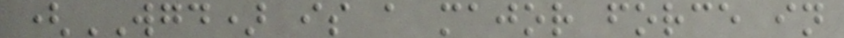(WGD) is a major force in
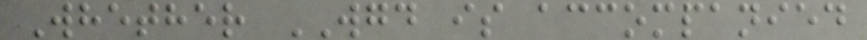Whether WGD is accompanied
